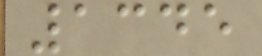1345
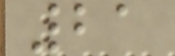21
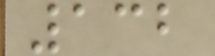132
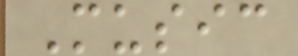Music
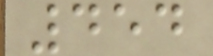454
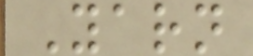Yarn
